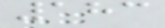183
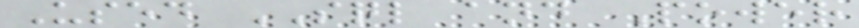Used SQL and Power
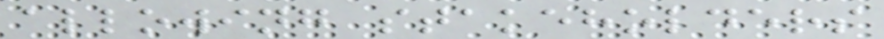allowing stakeholders
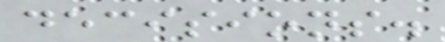decisions.
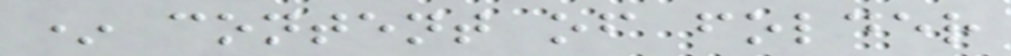* content of folder
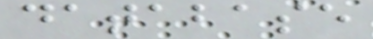database
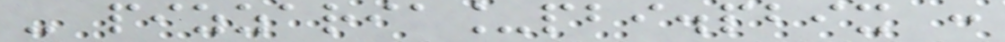- pizzaria_pbi.pbix :
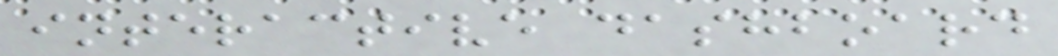interactive dashboard
